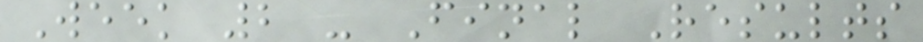Week 2 - Final Results
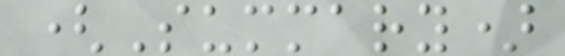(Summary)
